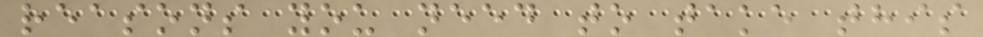reasons you need to take this
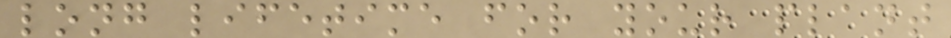long lifetime for your plant
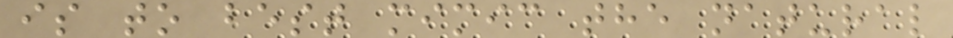is to best mimic the natural
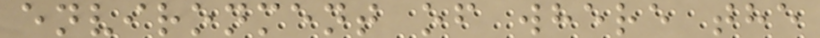environment of where the
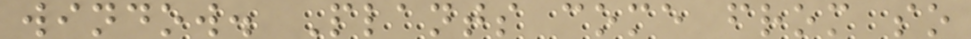window. Plants come from so
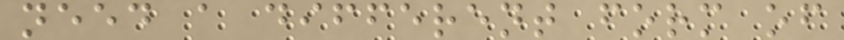need a different form of
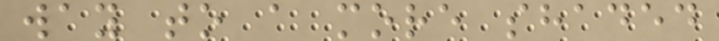way to a more shaded
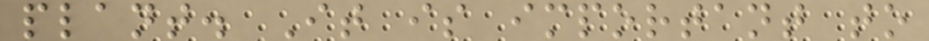plant. It is important to
